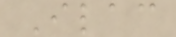Ilac
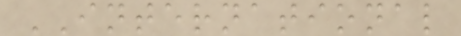INTERNATIONAL
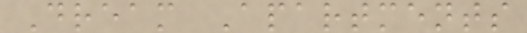Dream Apartments
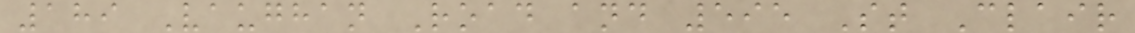189 Vaughan Road and 595 St Clair
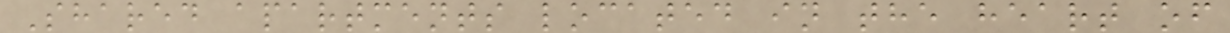Shared apartments located in the heart of
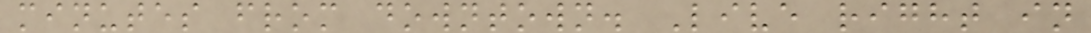minutes from downtown. Live right in
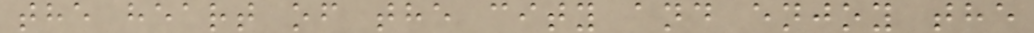the heart of the city and enjoy the
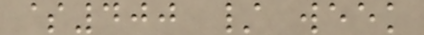$400 / week
